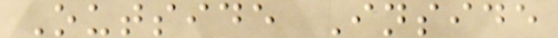Outside Inside
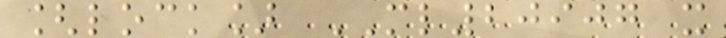[lock] ML20907 x
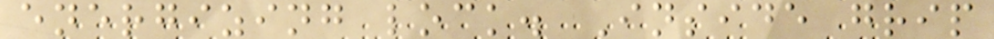energizing lock. Inside grip
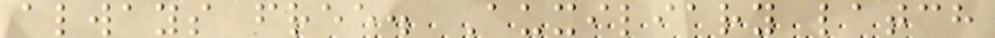always free. Auxiliary latch
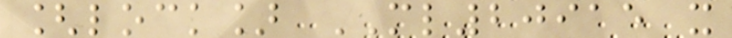[lock] ML20915 x
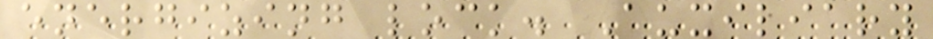energizing lock. Auxiliary
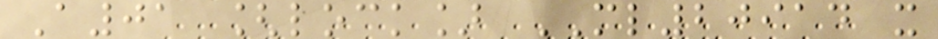A01 [lock] ML20914 x
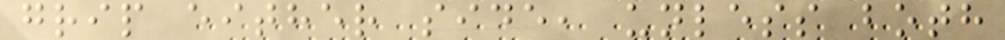grip either side, unless both
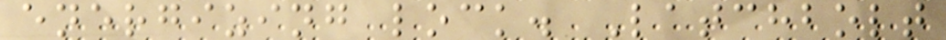energizing lock. Latchbolt
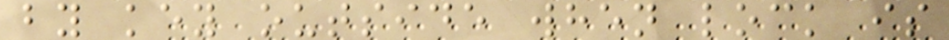by key outside when lock is
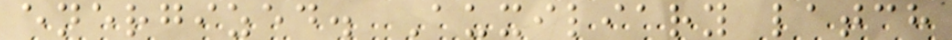energized. Auxiliary latch
